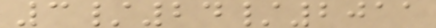3/24/2011
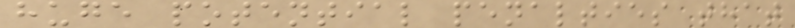huge potential penalties that
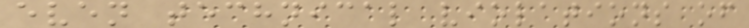even technical violations of
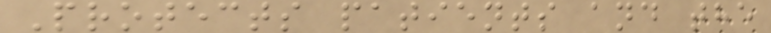Protects patients and the
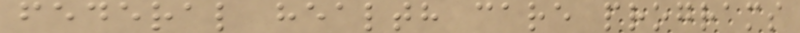federal health care programs
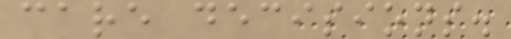care decisions.
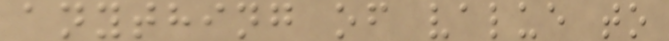anything of value to
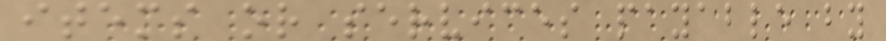items or services payable by
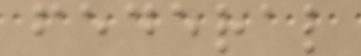federal
